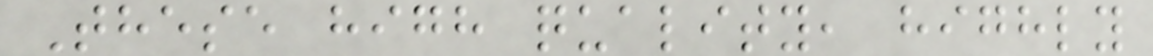These high quality, highly
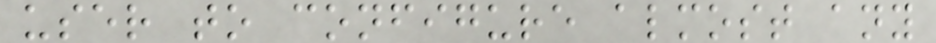user to configure almost any
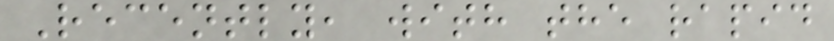Recently, with the rapid
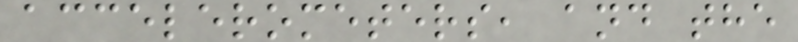accelerometers, and the
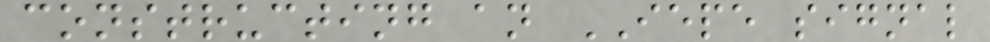constructing an IEPE signal
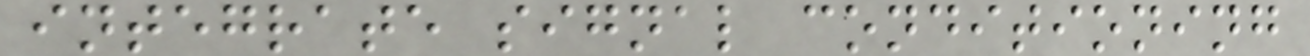integrate signal conditioning
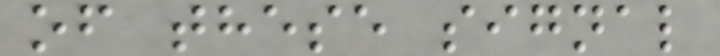of these signal
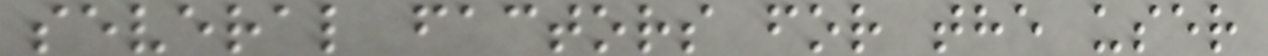several factors for the user
